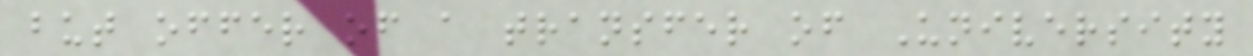but offer of a transfer of University
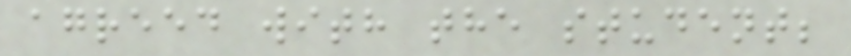agreed with the student;
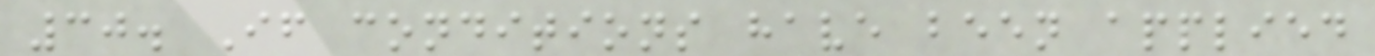30. If conditions have been applied
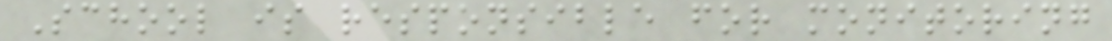School is responsible for monitoring
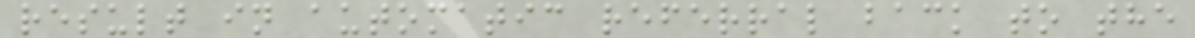result in automatic referral back to the
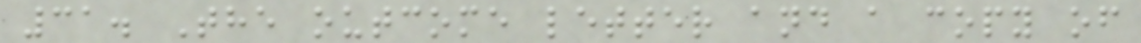31. The outcome letter and a copy of
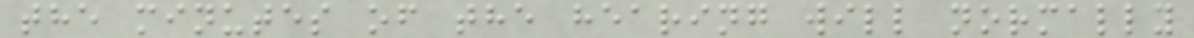the minutes of the hearing will normally
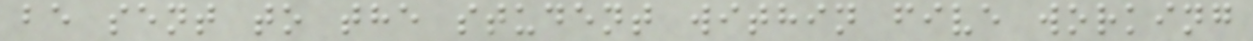be sent to the student within five working
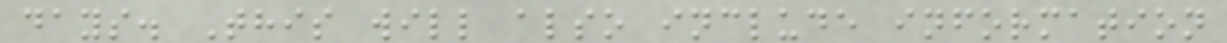days. This will also include information
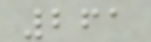261
